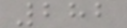282
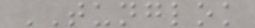TUNGLOK
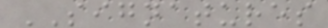SIGNATURES
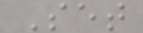Set
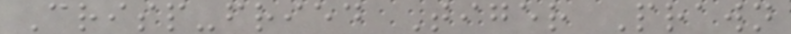Crisp-fried Tiger Prawn
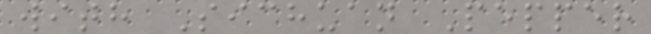with Sichuan Pepper
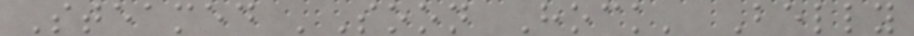Steamed 'Soon Hock' Belly
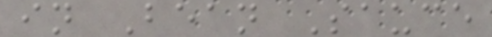in Bean Sauce
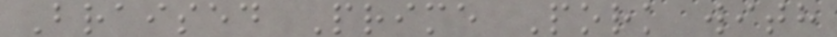Braised Prime Pork with
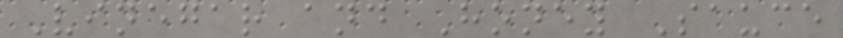Vinegar and Honey Sauce
